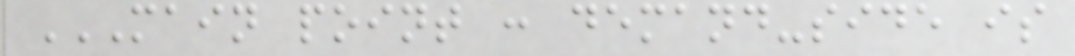MAIN POINT : DEMAND-SIDE IS
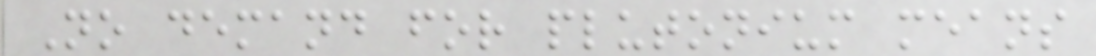No demand for plutonium means
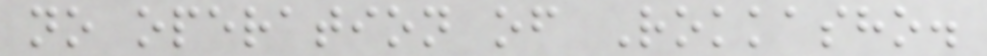no operation of Rokkasho.
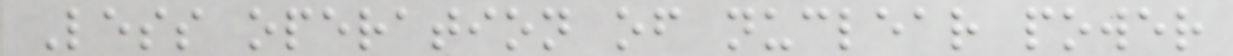Less operation of nuclear power
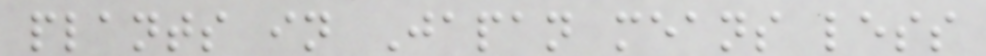plants in Japan means less
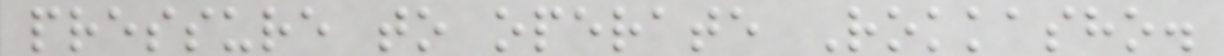pressure to operate Rokkasho.
